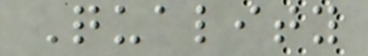Quality
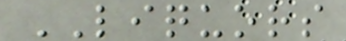LIQUORS
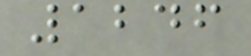1246
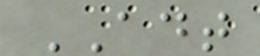ADT
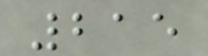215
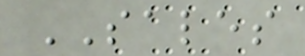SALES
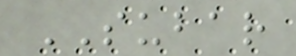SUBAR
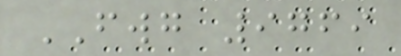FWG 9769
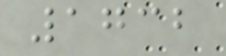1732
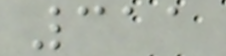311
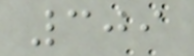309
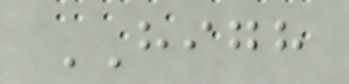HIGH
